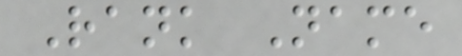Rank Name
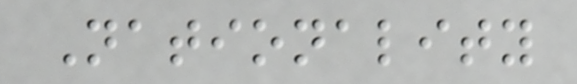Nationality
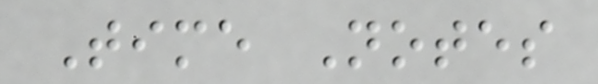Time Notes
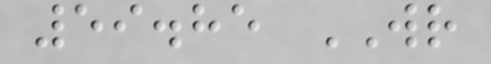59.85 WR
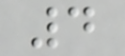4
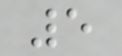5
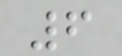6
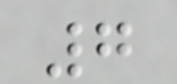7
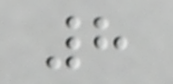8
